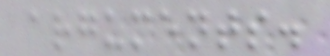arguments.
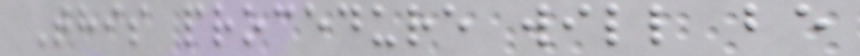This procedure will be
